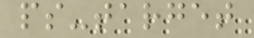ps-target
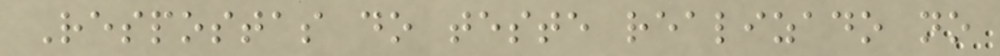Respostas do teste realizado no
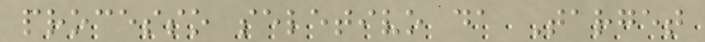processo seletivo da Target
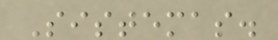Sistemas.
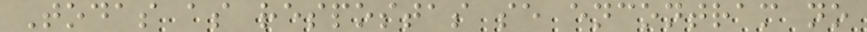Todas as respostas se encontram no
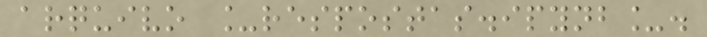arquivo _respostas.ipynb_.
